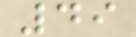49
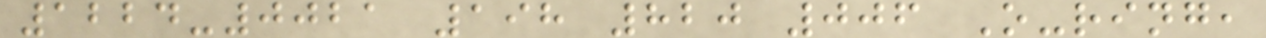1224-0021 198 820 006 O-ring,
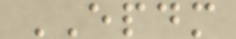EPDM
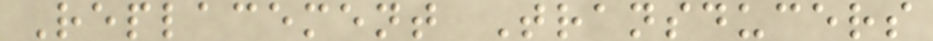Replacement Transducers
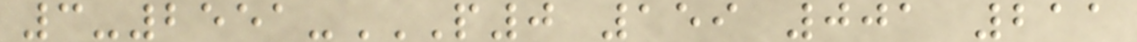3-2551-P0 159 001 211
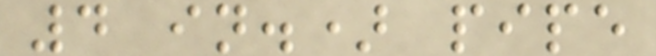4 in.) pipe
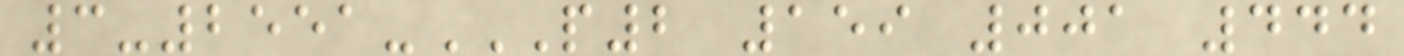3-2551-P2 159 001 444
